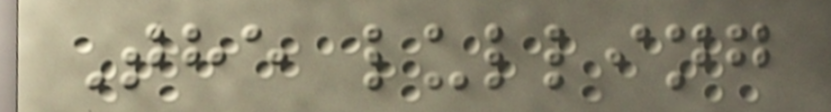The lulling
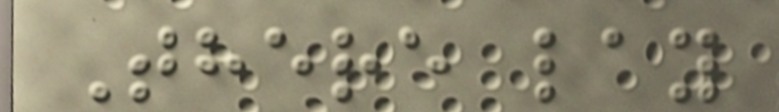There lay
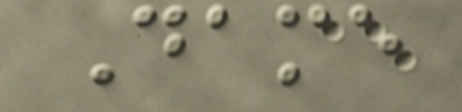Dame
